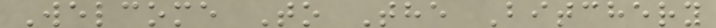Welcome To The Bitchery
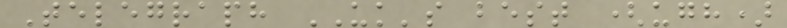Telegraph UK's best (ugh)
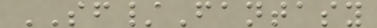SF/Fantasy
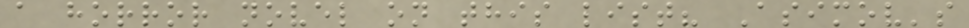a horror novel on this list? Asimov's
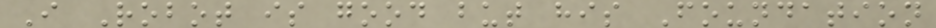I Robot is good but his Foundation
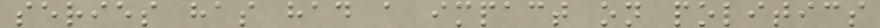series has had a impact on politics
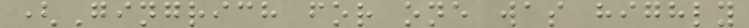(Gingrich for one was highly
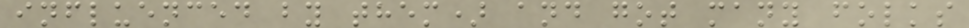influenced by them) and got many folks
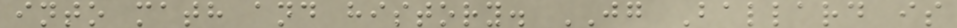into math and history. JG Ballard is
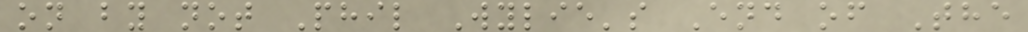on by not Phil Wylie's End of The
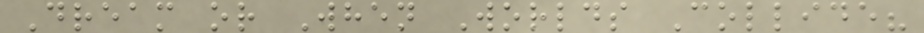Dream or When Worlds Collide?
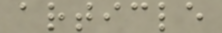article
